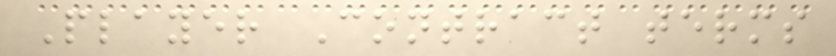Player Contract terms
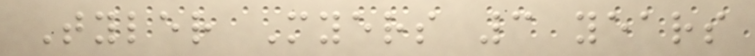Tyler Myers 3 years
